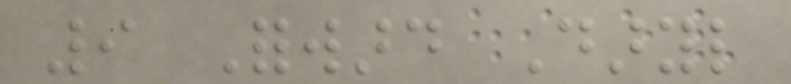9 Forward Daryl
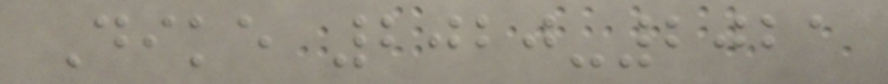Dike 2020-2021
